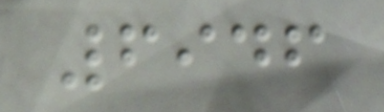6946
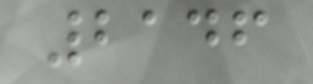2146
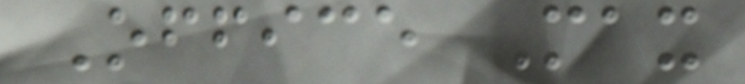Office Max
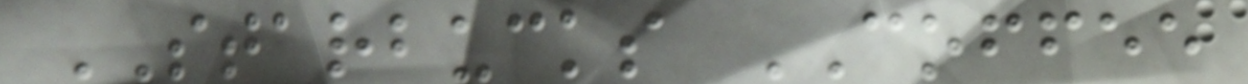STARBUCKS COFFEE
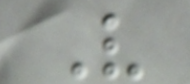V
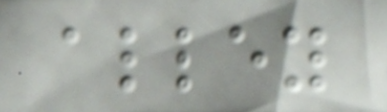alley
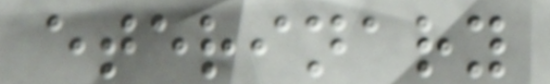eterinary
